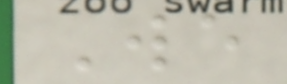We
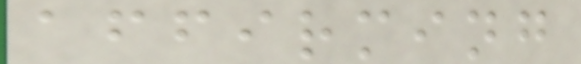affirming
